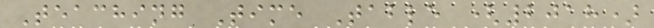Teaching Time Table (2018)
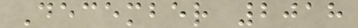December 2018
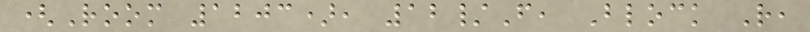(Room 1203), 12/F, Block R,
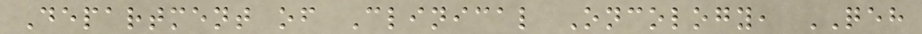Department of Clinical Oncology, QEH
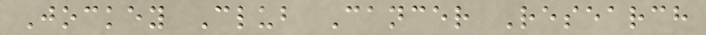Jockey Club Cancer Research
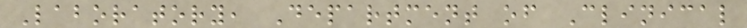Laboratory, Department of Clinical
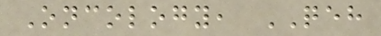Oncology, QEH
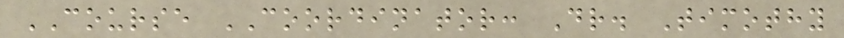COURSE COORDINATOR: Dr. Timothy
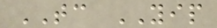TC YIP
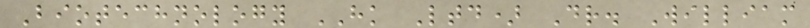Biotechnology HK Ltd) Dr. William
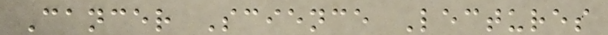Cancer Science Lectures
